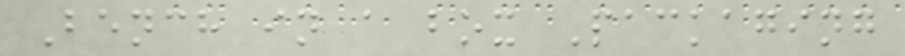Bench in a box Packaging
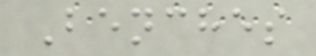Benches
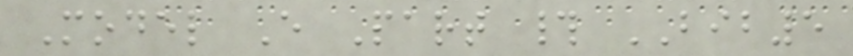Model E Part # BIB5
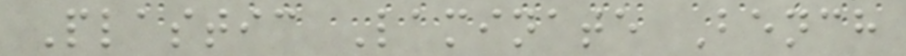Plastic Laminate Bench
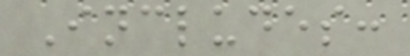Includes:
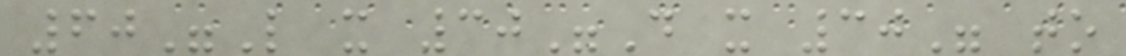60"L x 30"D x 30" to
